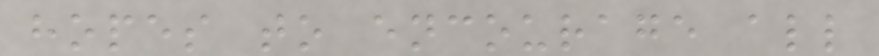hopes to encourage all
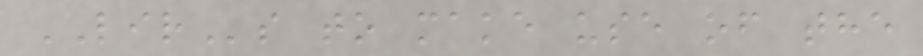LIRs to make use of the
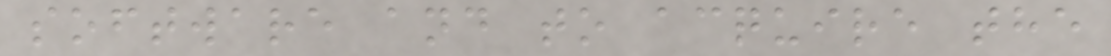software and to acquire the
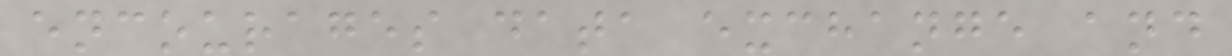encourages data exchange and
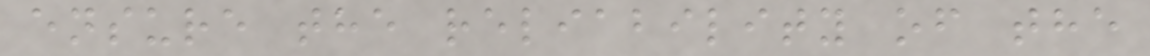ensure the reliability of the
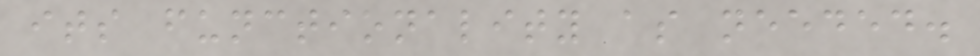its functionality as needed.
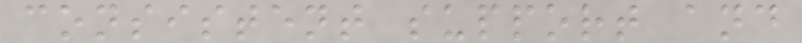consistent support and
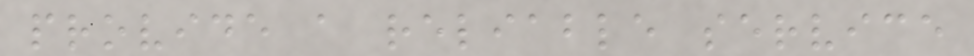provide a reliable service
